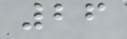26
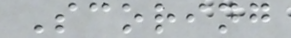Scoring
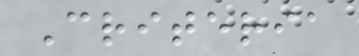Criteria
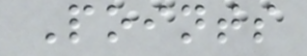Points
